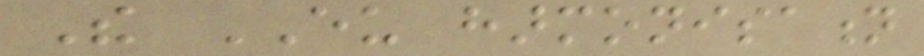The EU harmonisation
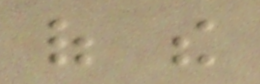of the
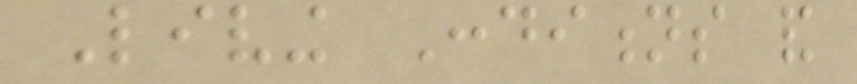Living Conditions and
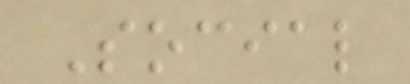Social
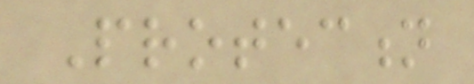Protection
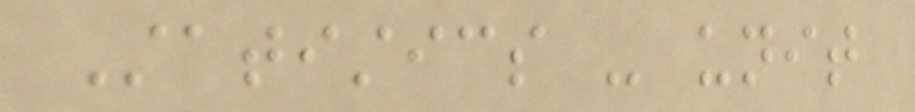Statistics - unit
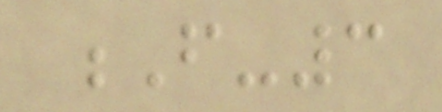F-3
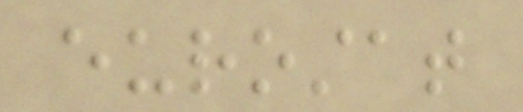eurostat
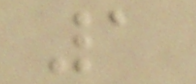1
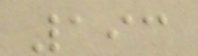193
